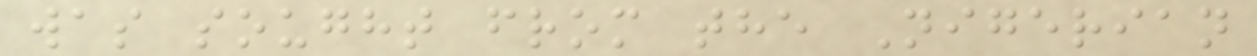was sought from the Nigerian
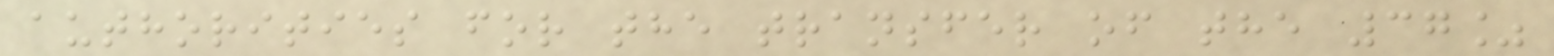authorities for the transfer of the 37%
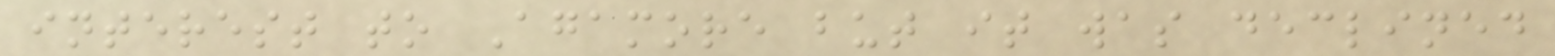interest to Agamore but it was declined
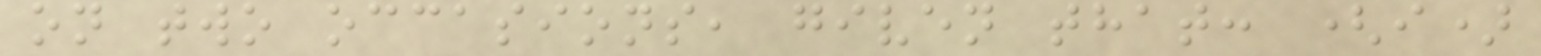on two occasions, given that: (i)
